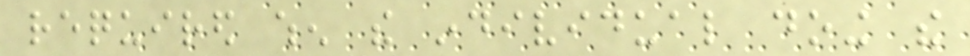required when the individual doing the
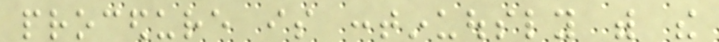procedure is continuously with the
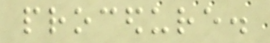procedure.
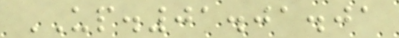UP.01.01.01
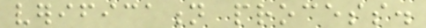verification process.
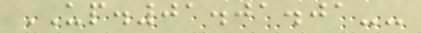UP.01.01.01--
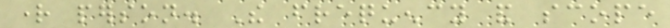right person. The frequency and scope
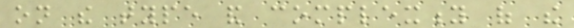on the type and complexity of the
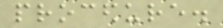procedure.
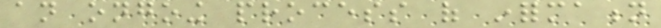an ongoing process of information
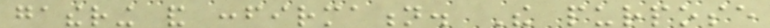gathering and confirmation. The purpose
